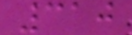310
